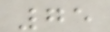75
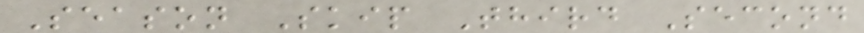Season Skip Third Second
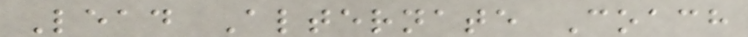Lead Alternate Coach
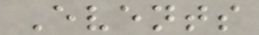Events
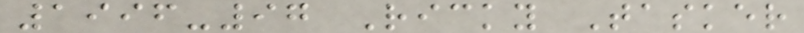1996-97 Ricky Tasker
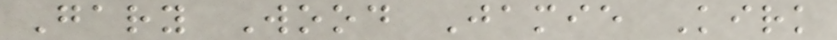Gary Wood Jamie Kirk
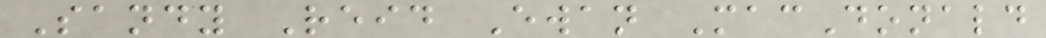Sandy Reid Ewan MacDonald
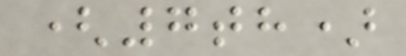(7th)
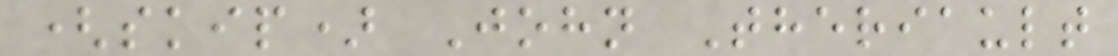(skip) John Theriault
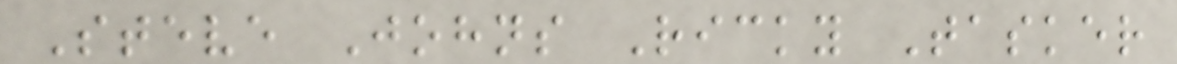Steve Johns Ricky Tasker
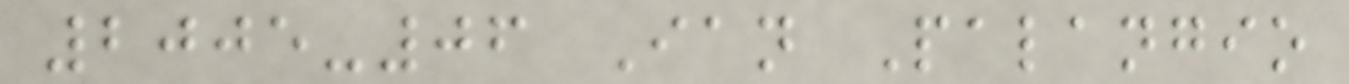2005-06 Ian Palangio
